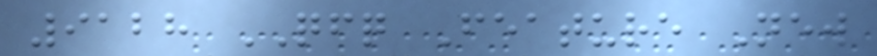9128 QFQ Feature New
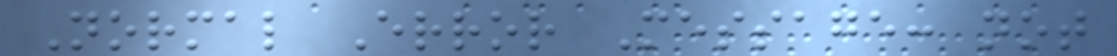Normal Error Message: not
